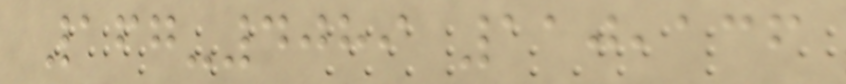167-4089 110,136
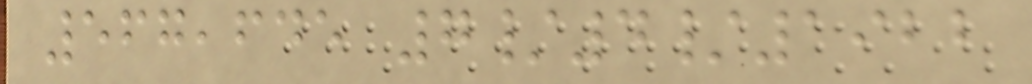567,645 7/4/1922
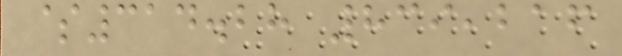$314.28 839,216
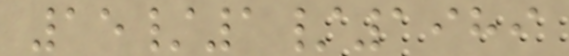15/1/1989
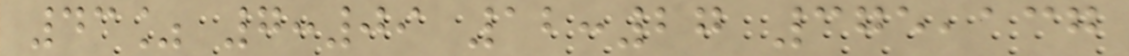43% 7:09 12:27 375,137
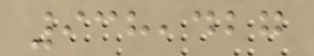938,427
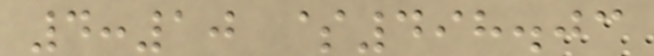4:10 $498.03
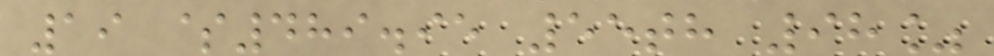19 $489.95 55th 98%
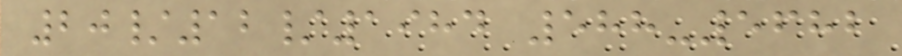20/12/1984 588-5682
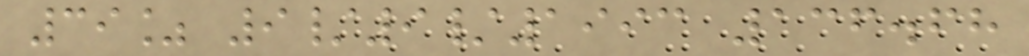39% 9/9/1993 136.68
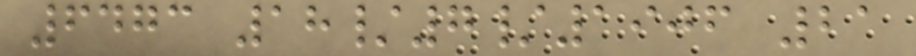6473 18/7/1906 21
